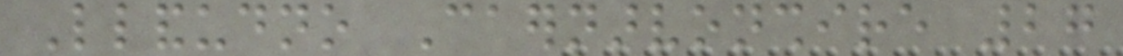Llandudno Caernarvonshire 27
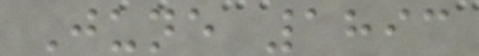June 1893
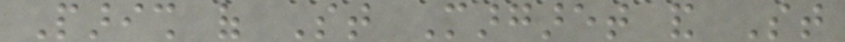Parish of St Margaret and St
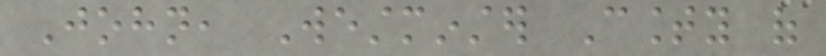John, Westminster County of
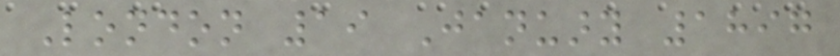London 19 January 1897
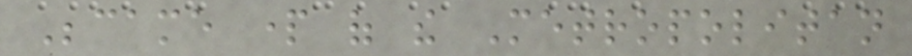Became part of the Metropolitan
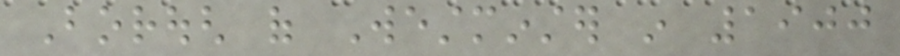Borough of Westminster in 1900
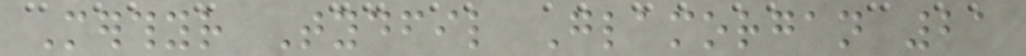Merthyr Tydfil Glamorgan 21
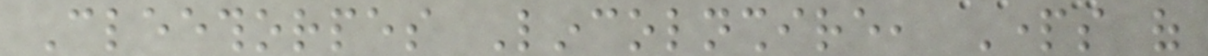Cleethorpes Lincolnshire, Parts of
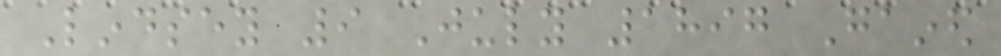Lindsey 9 July 1897 Gained
